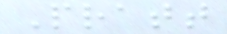Pratt
